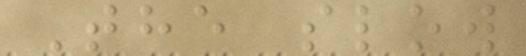The slow
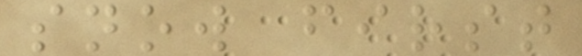snow first
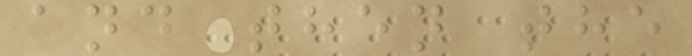and then the
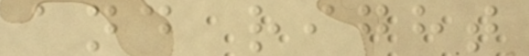and right
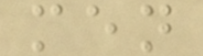men
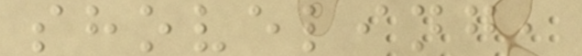shoveling,
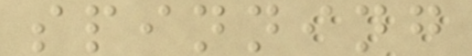spinning
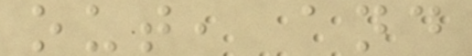out, and
